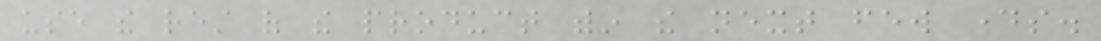use the rest of the product within the next few days.
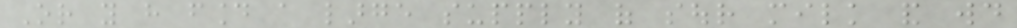Or you have found a large supply of sour milk and would
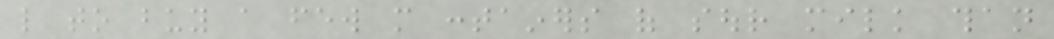like to buy a few more containers of sour milk than
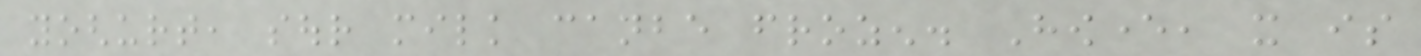yoghurt, sour milk canbe frozen. However, it is
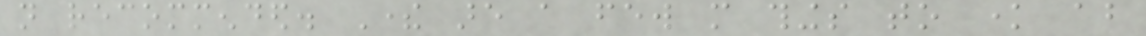not recommended. There are a few more things to know about
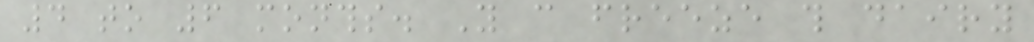4 to 6 months. You can freeze this dairy
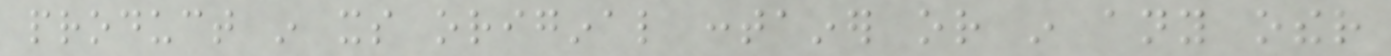product in its original container or in any other
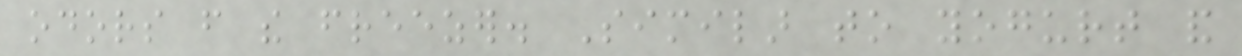odors from the freezer. Similar to yogurt and
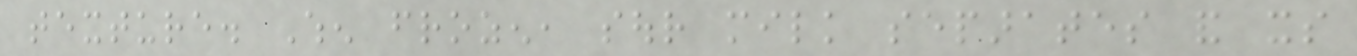texture. When frozen, sour milk separates and its
